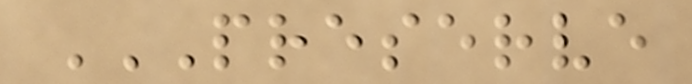PRESERVE
